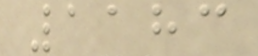1183
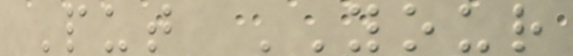Put YOUR
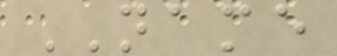NAME
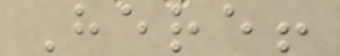Here!
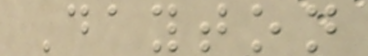Dayton
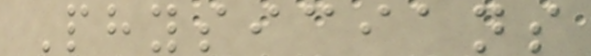Physicians
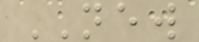NEW
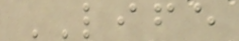LIFE
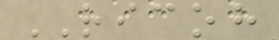RICOH
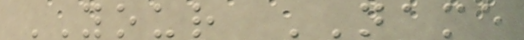YOUR NAME
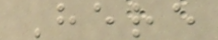Here
